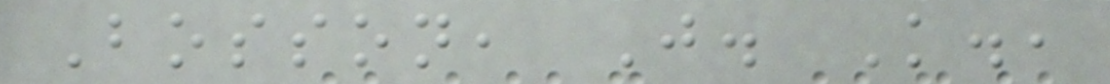Bosson, J. K.,
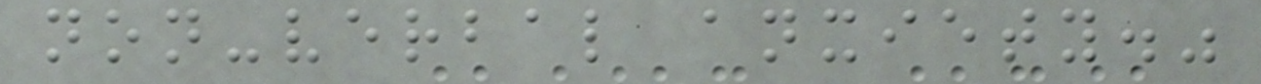non-verbal anxiety."
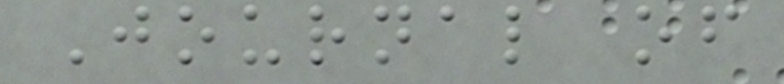Journal of
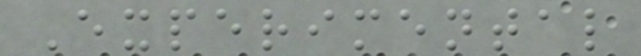Experimental
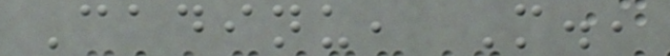Cadinu, M.,
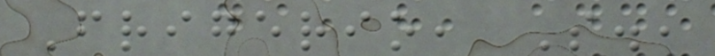Frigerio, S.,
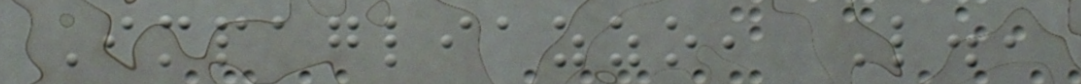Impagliazzo, L.,
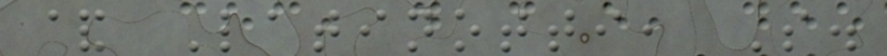& Latinotti, S.
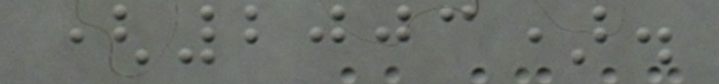(2003).
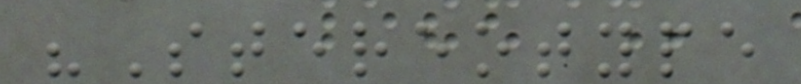"Stereotype
